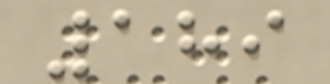189
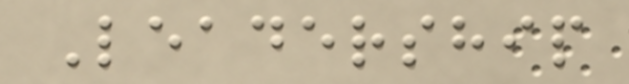Leadership
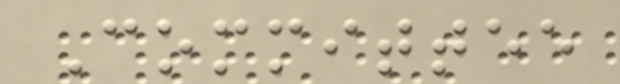Committee
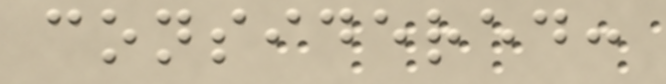considered:
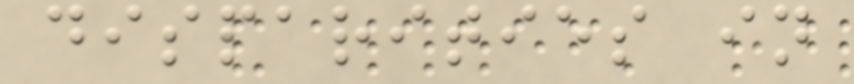disparities in
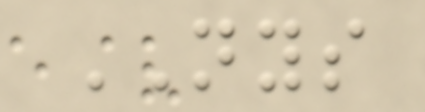NYS
